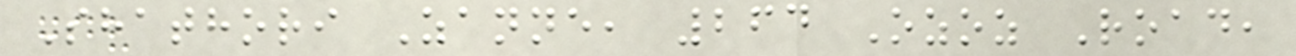Shathori Zanne, 264 Ozoz Road,
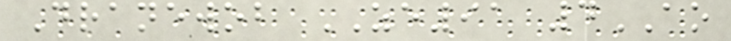Dranewob ZE91 4AO
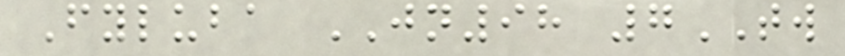Fyluba JN98 7TW
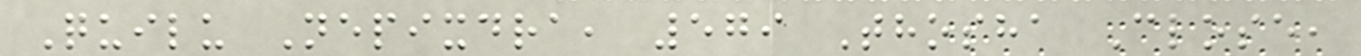Quilu Nepixdra, 579 Thosha Close,
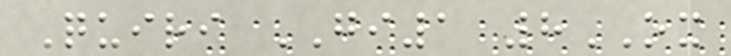Quiri GI1 8OX
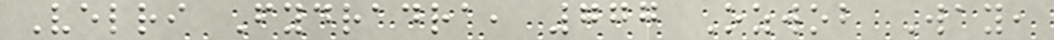Velri Fydradra, 777 Ozwob Way,
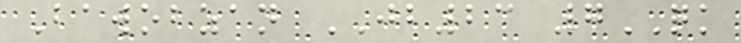Bawobzan JB23 7QK
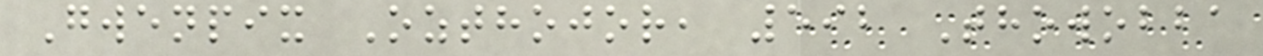Gwenpix Ozthojor, 592 Thowobba
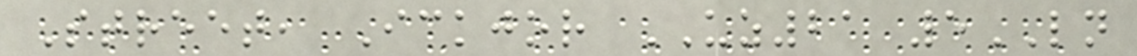Street, Ickjor UZ21 5LN
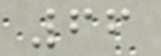66
